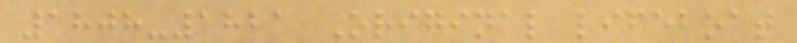1808-1821 Original lifeboat
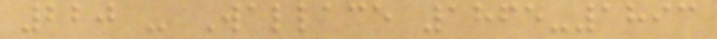220 - Wallace 1865-1893
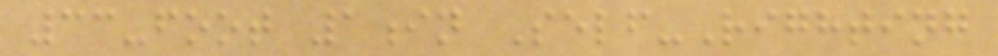33-foot 1in Self-Righting
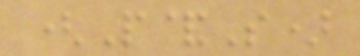(P&S)
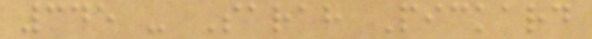345 - Sarah Pickard
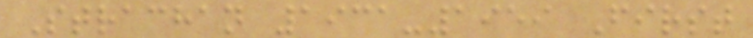Strachan 1931-1959 First
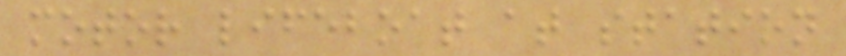motor lifeboat at station
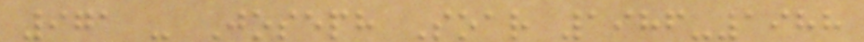971 - Joseph Soar 1986-1988
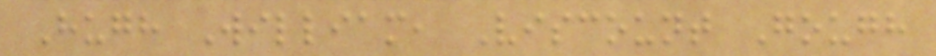Hugh William, Viscount Gough
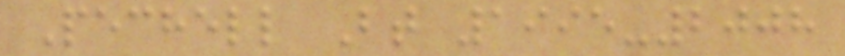Pechell Bt 1995-2008
